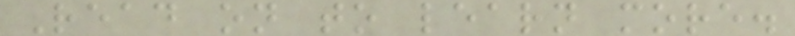Read on to learn more.
